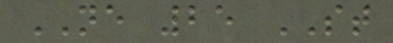NE 25 ST
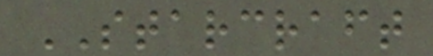STARCRAFT
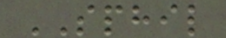SPHIL
